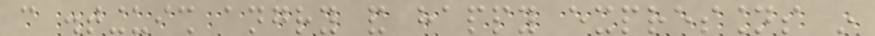can distinguish angry and happy expressions in
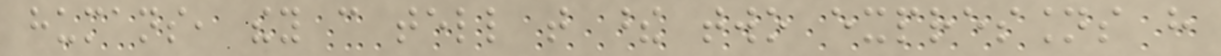humans, they can tell that these two expressions have
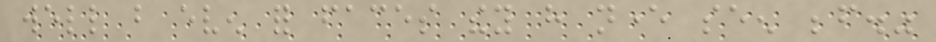well but even for faces they have never seen before."
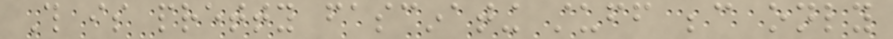This is pretty fascinating stuff because only
